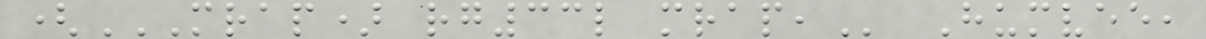(MRAP) RG33L MRAP, Humvee,
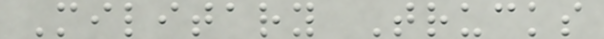Military Trucks
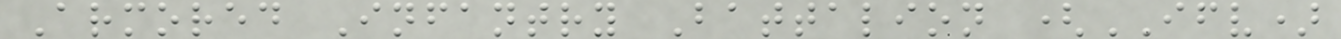Armored Infantry Battalion (IFV)
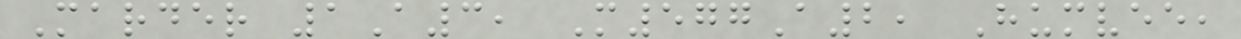Marder 1A3, M577A2, Humvee,
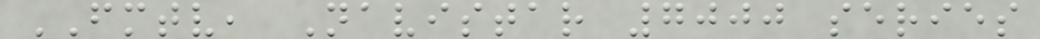FMTV, Navistar 7000 series
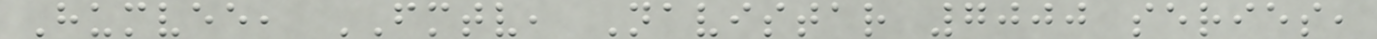Humvee, FMTV, Navistar 7000 series,
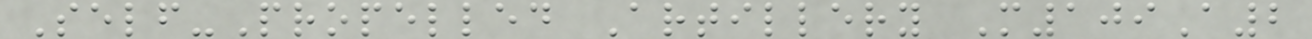Self-Propelled Artillery M109A2
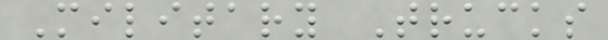Military Trucks
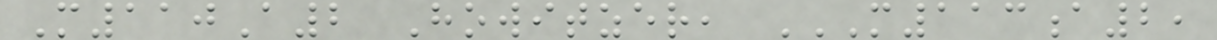M110A2 Howitzer, M113A2,
